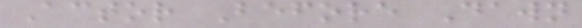Actor Before Dawn
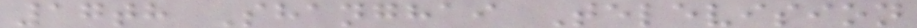17th Shanghai Television
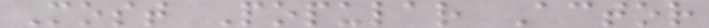Most Popular Actor
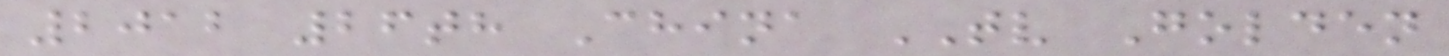2012 26th China TV Golden
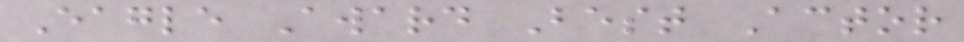Eagle Award Best Actor
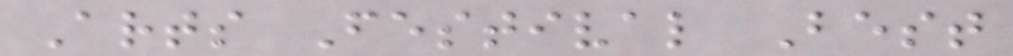Arts Festival Best
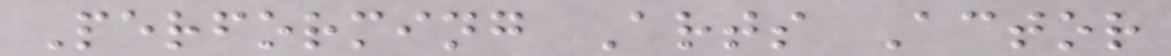Performing Arts Actor
